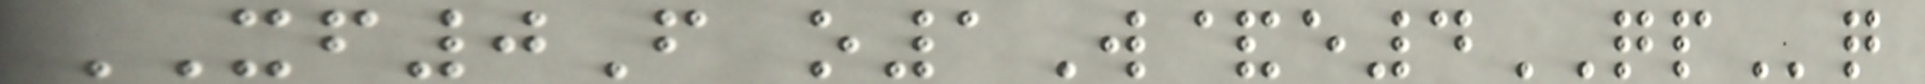XF0F o1W&e4QPq
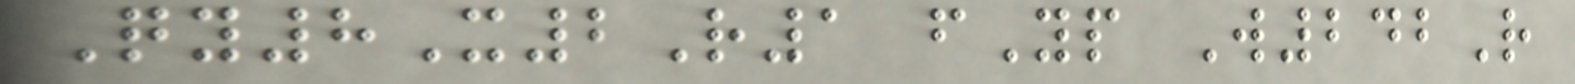Qy8X2R1 fYp W242R
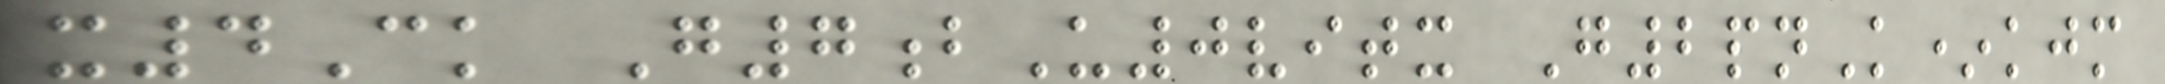x4Ck G7bU0vitx G2pnK*kjm
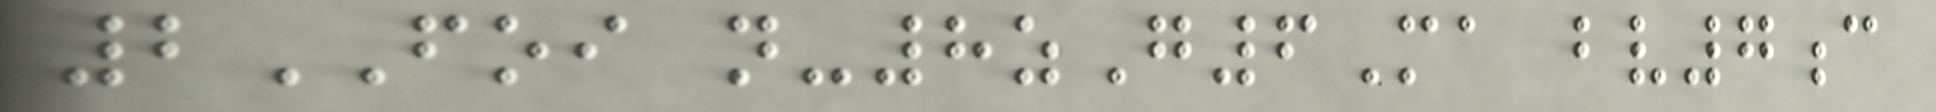2FOI n-8zG6Ma bv7c
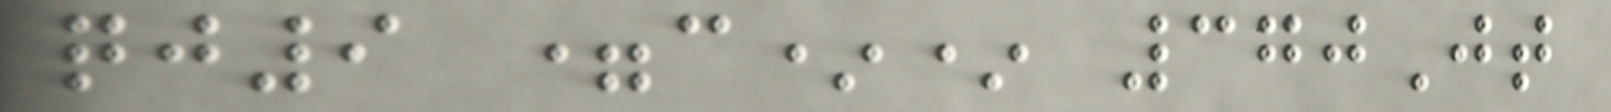qj9 =c** 370Jt
